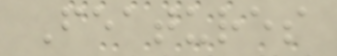Features
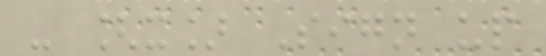- [x] Sign up
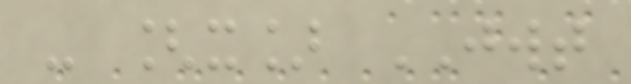- [x] JWT
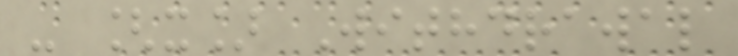- [x] Withdrawal
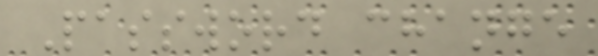Password change
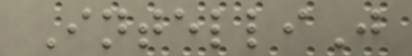IntelliJ
